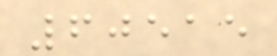60515
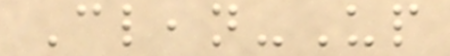Clean-Up
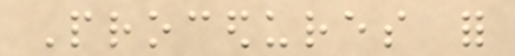Procedures for
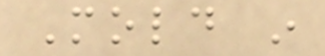Mold in
